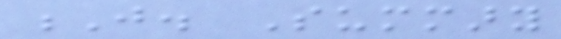J. Summary
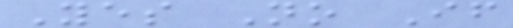Yes No If
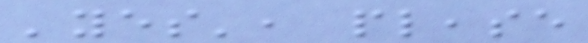'yes', please
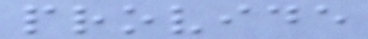provide
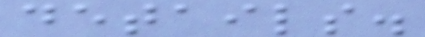details.
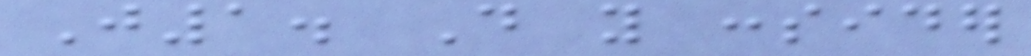J1. Do you consider
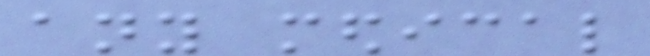any medical
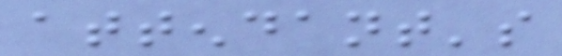attendant's
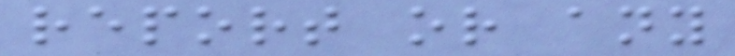report or any
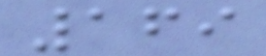169
